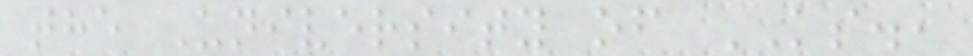the University of KS.,
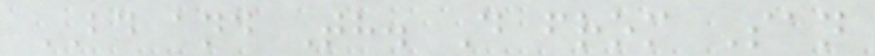BD and Th. D from San
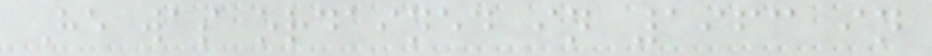He was ordained in 1963 in
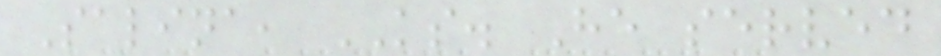Salina, KS. He served
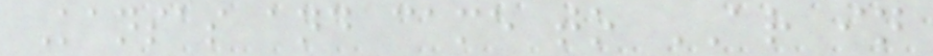Kansas and came to AR in
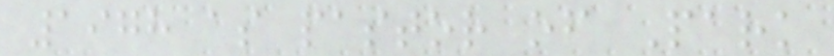1978 as pastor of Park
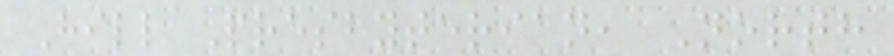Hill Presbyterian, North
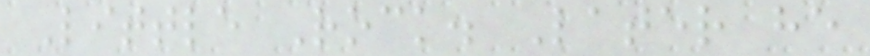Little Rock. Later he
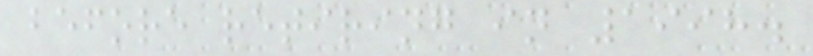before retiring in 1998.
